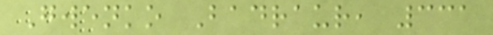Gwenko Badraur, 331
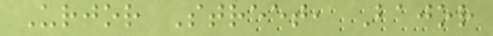Urjor Street, Bajor
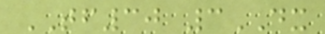TF30 3DX
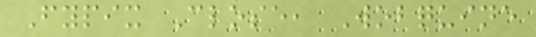Fypix Close, Wobquine
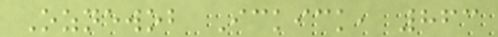Oznewob Ickick, 863
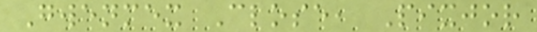Gwenmex Close, Pixjor
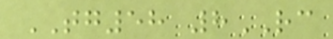TG58 8RC
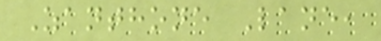Zanthone Lane,
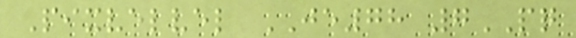Pixvelvel JE78 7PQ
